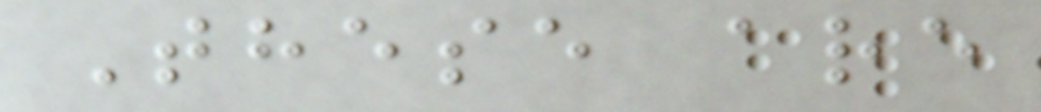These are
